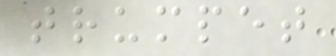trumpet
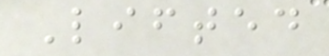Lifted
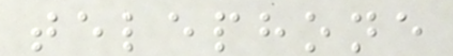telephone
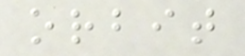orbit
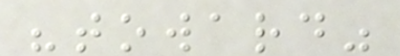"toward"
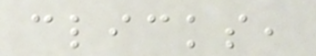clicks,
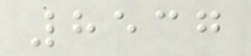8537
